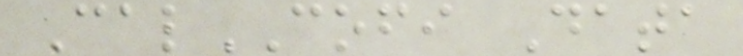CalCOFI Data
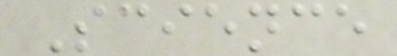Science
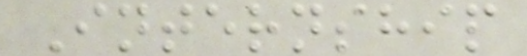Internship
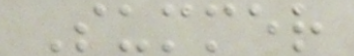Summer
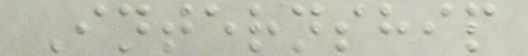Internship
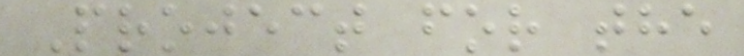Project for the
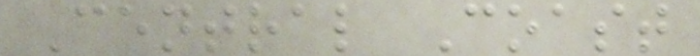Central Coast
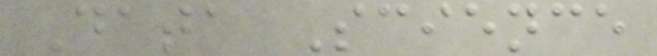Data Science
